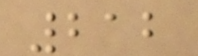212
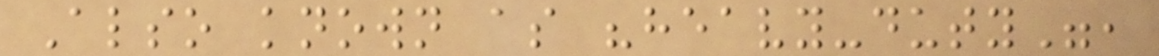Also known as "heavy-duty",
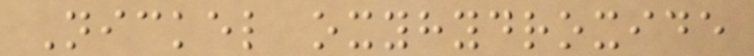Nickel oxyhydroxide
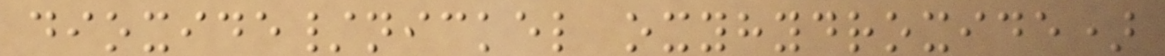dioxide/nickel oxyhydroxide)
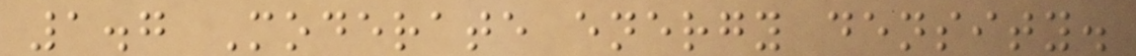1.7 Moderate energy density.
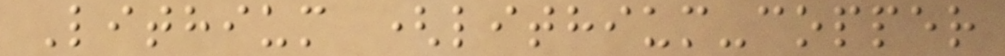Lithium (lithium-copper
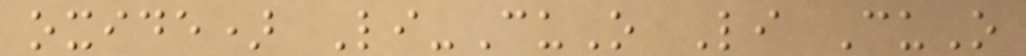oxide) Li-CuO Li CuO
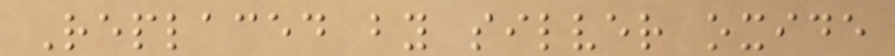Replaced by silver oxide
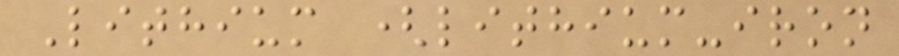Lithium (lithium-iron
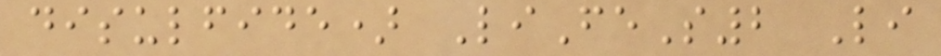disulfide) LiFeS2 Li
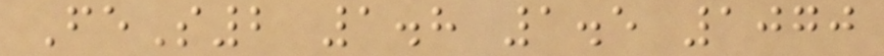FeS2 1.8 1.5 1070
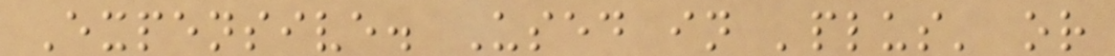Expensive. Used in 'plus' or
